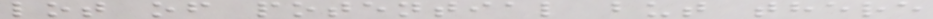lot of potential but there
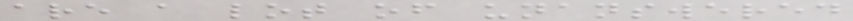are a lot of unanswered
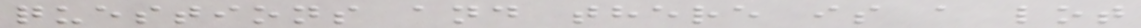questions and there is a lot
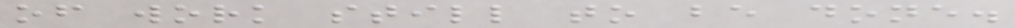of work still to be done.
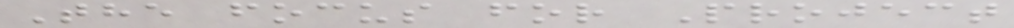The focus for Project
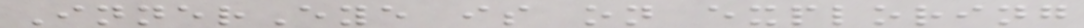InnerEye is on exploring
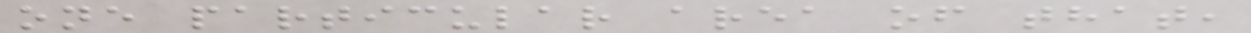one particular area of that,
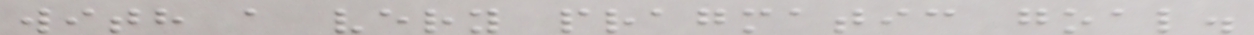with a very pragmatic goal.
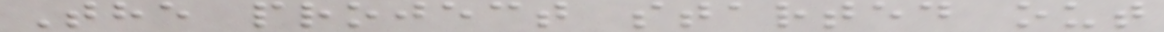The project started out
